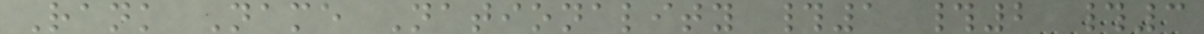Rank Name Nationality #1 #2 #3
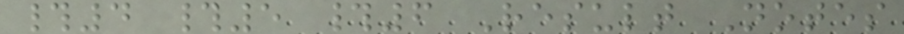#4 #5 #6 Result Notes
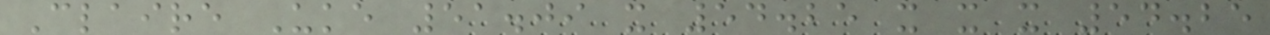Claire Uke 51.09 x 54.25 x x x 54.25
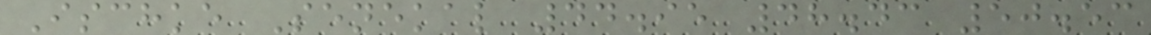Ischke Senekal 44.95 48.43 50.53
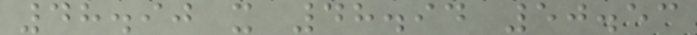48.90 x 48.94 50.53
